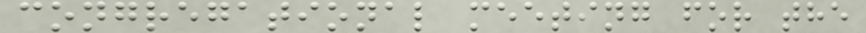congregational meeting for the
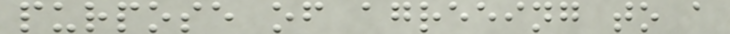purpose of agreeing to a
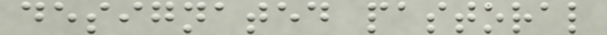designated pastoral
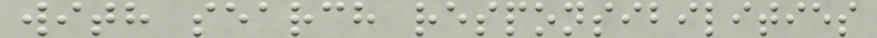with search responsibilities
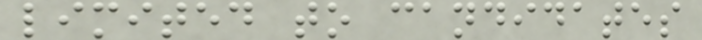limited to candidates
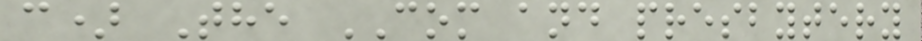c) The COM and presbytery
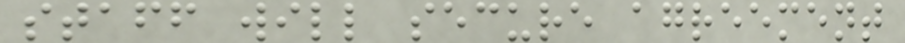staff will secure agreement
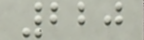220
